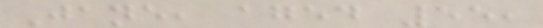Jane, aged 55,
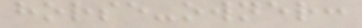horse-owner:
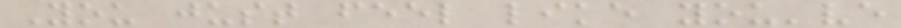You just feel like you've
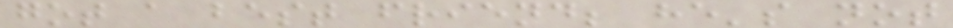got a best friend; he's not
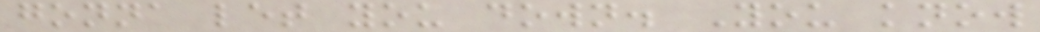gonna let you down. You know
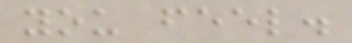you feel.
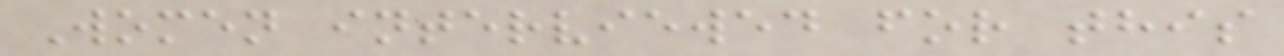Women interviewed for this
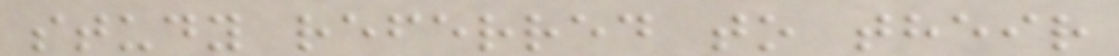study referred to their
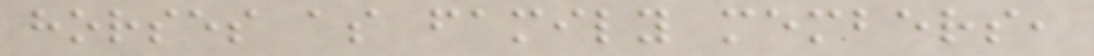horses as family members,
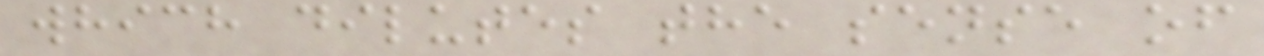which dilutes the sense of
